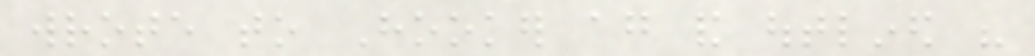wrote to Hooker again and outlined his
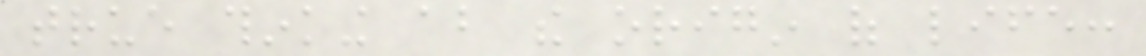true thinking about the origin of life:
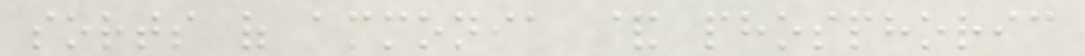sorts of ammonia & phosphoric
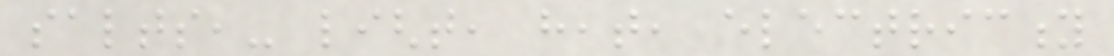salts,- light, heat, electricity
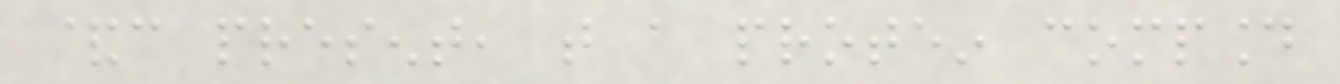&c present, that a protein compound
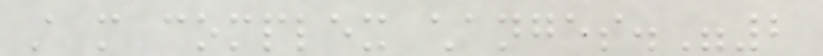still more complex changes."2
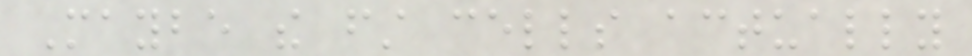Maybe the first cells actually
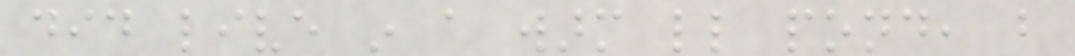did live in a warm little pond, but
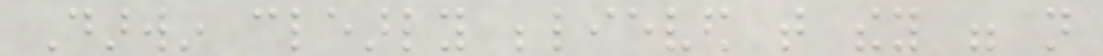Darwin clearly believed that they were not
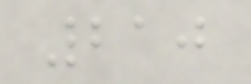210
